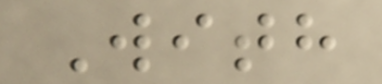With
